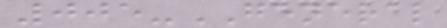005-GENERAL
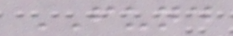FUND
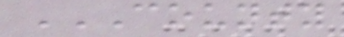COUNTY
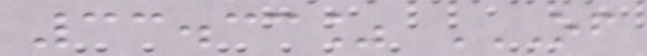33.33% OF
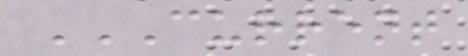CURRENT
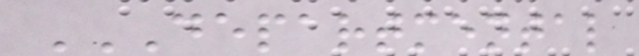DEPARTMENTAL
